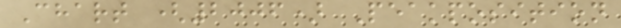Chart (2006) Peakposition
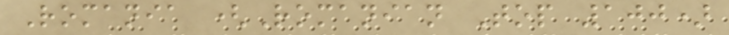Romania (Romanian Top 100)
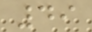49
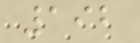192
